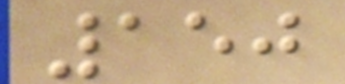150
